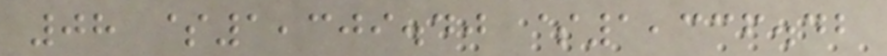08 $1,309.40 $1,336.42
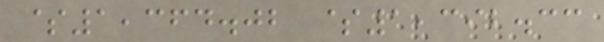$1,364.02 $1,392.33
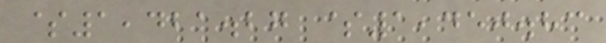$1,421.27 $1,450.83
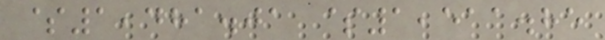$1,481.01 $1,511.85
